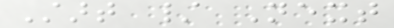Start / Next
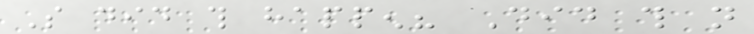So did this happen? Did this not
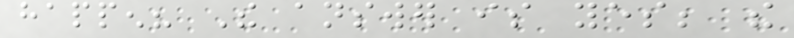happen? The answer is yes; the
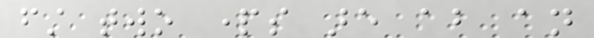first two parts are about an
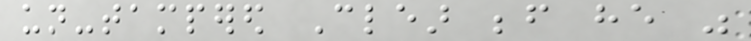un-tampered Clear before he was
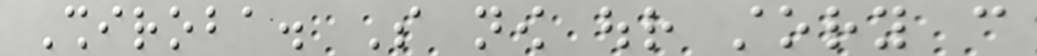Shiroba. So now our story can
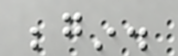begin.
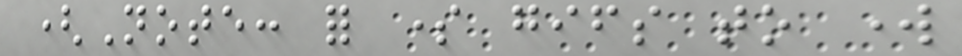(Note: for some gifs to work
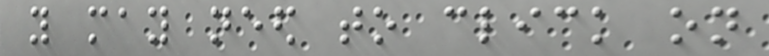you may need to click on
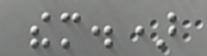them.)
